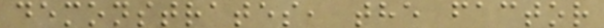demonstrates, the factor
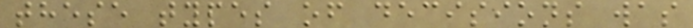these types of decisions was
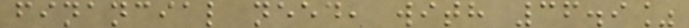financial need, with 36.9%
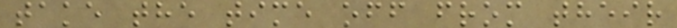take the time off from their
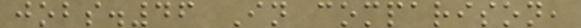jobs.46 In comparison,
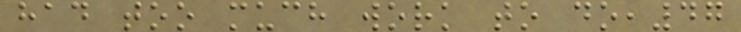had too much work to do,47
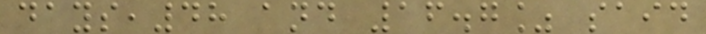days,48 and 16.7% said
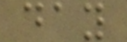day
